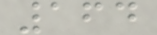164
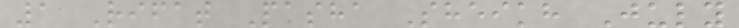1 Rifat Pasha Sheikh July
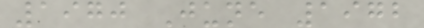1970 June 1972
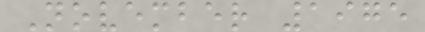November 1975
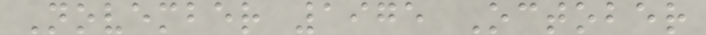November 1975 October
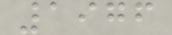1976
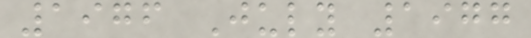1976 July 1977
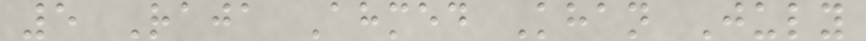5 Raja Ahmed Khan July
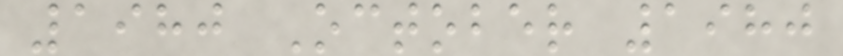1980 October 1980
